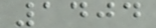1404
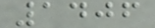1406
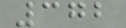372
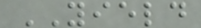YIELD
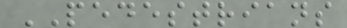PEDESTRIANS
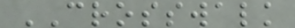CROSSWALK
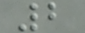2
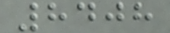8408
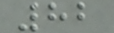82
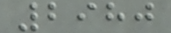2980
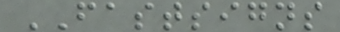FASTSIGNS
